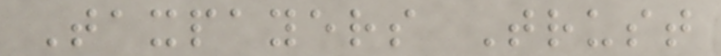Taxpayers Trust
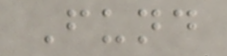Fund
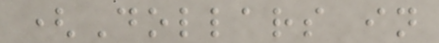(Dollars in
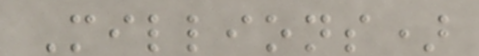Millions)
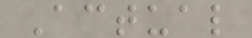Actual
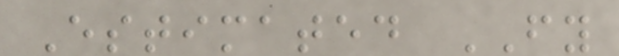Estimated FY
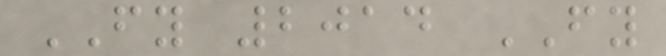FY 2014 FY
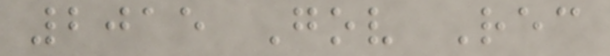2015 Gov Rec
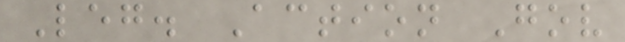Leg. Action Gov
